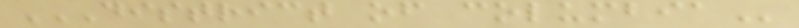DISTRICT OF COLUMBIA
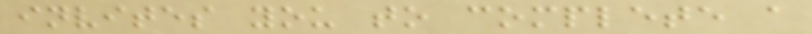invites you to complete a
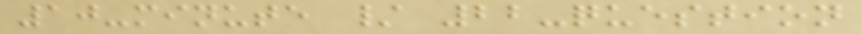10-minute / 22-question
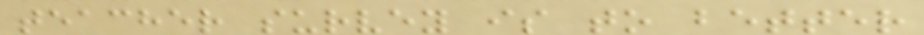teacher survey is to better
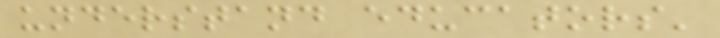understand educators'
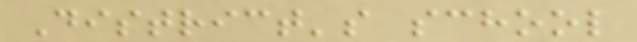District's school
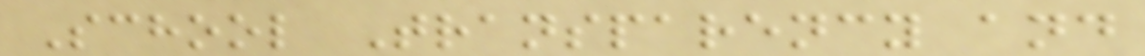School Transparency and
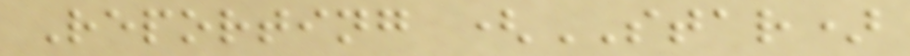Reporting (STAR)
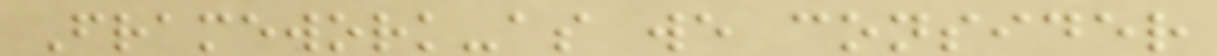Framework-as we consider
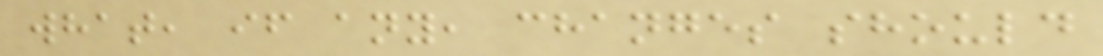what, if any, changes should
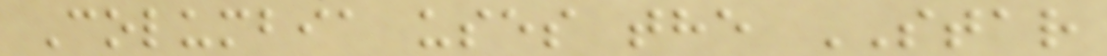Columbia uses the STAR
